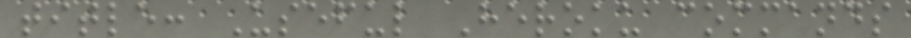title: Useful Heroku commands
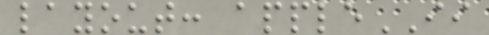layout: appleII
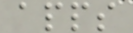apps
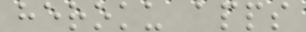heroku apps
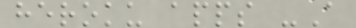heroku apps -A
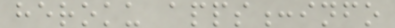heroku apps:info
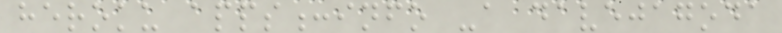heroku apps:info -a davejagoda
